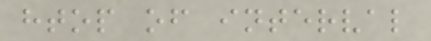htop of interval
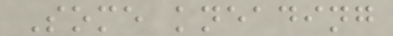Some kneading
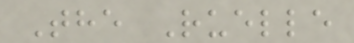The Ruelle
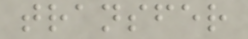transfer
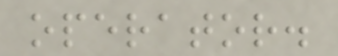operator.
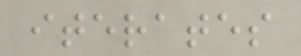iterates
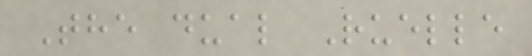The dual Ruelle
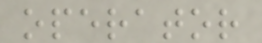operator
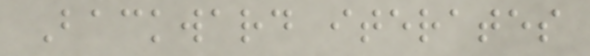Backward iterates
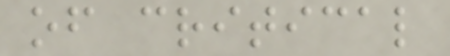of critical
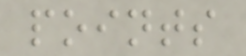points
